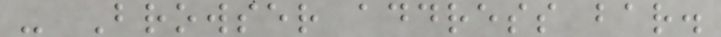- Browser address bar.
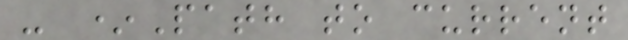- *Path to current
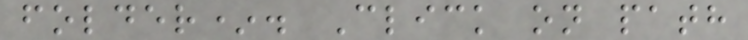folder*. Click on path
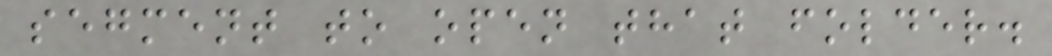segment to open that folder.
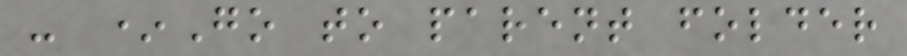- *Go to parent folder
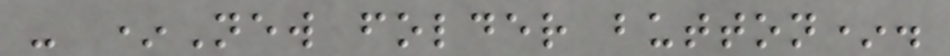- *New folder button*.
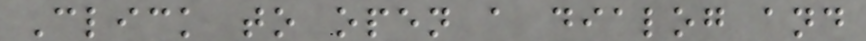Click to open a dialog and
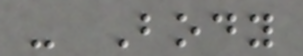- Body
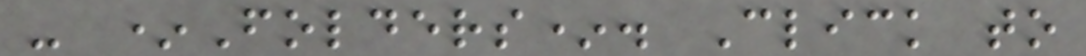- *Folders*. Click to
